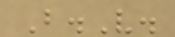B.V.
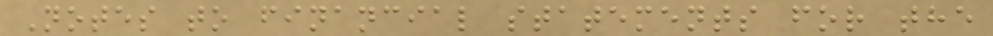Notes to financial statements for the
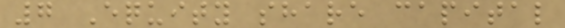7 Equity share capital
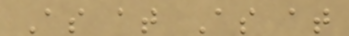As at As at
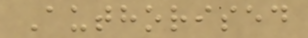Authorised
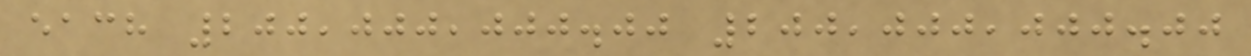each 200,000,000.00 200,000,000.00
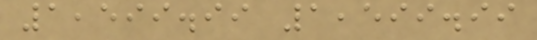1,599.99 1,599.99
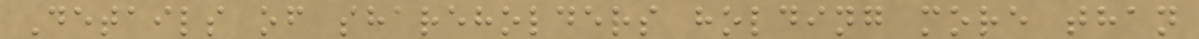Details of shareholders holding more than
